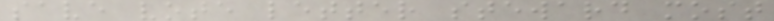save vote letter steward most
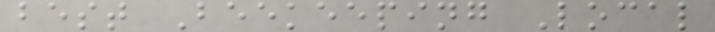best Beekeeping Local
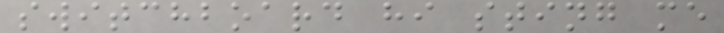switchboard hi sting me
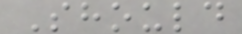Should
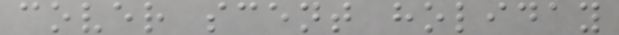cover scent holiday
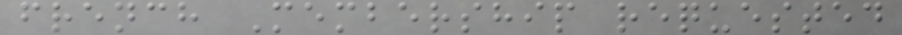french Membership requested
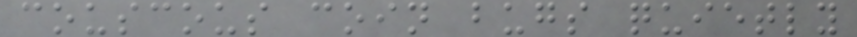couscous coin bugs quietly
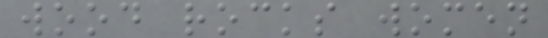wood rocks women
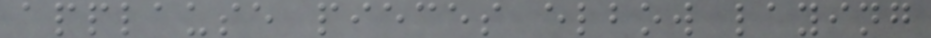applause pieces elbow laying
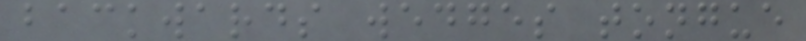backwards wedges tongue
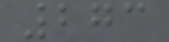273
